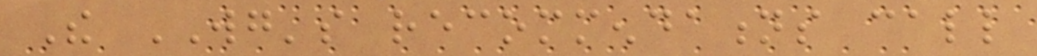The WG's recommendations call
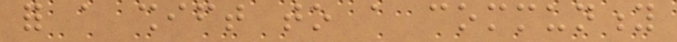for a shift to a community
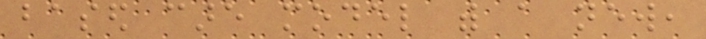based care model with a new,
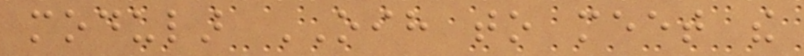modular OIH to meet the
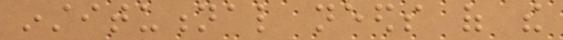institutional needs of the
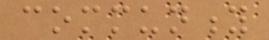community
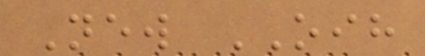New OIH
